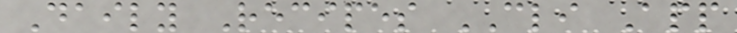Daily Recipes CLI App
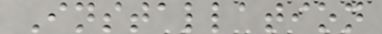Installation
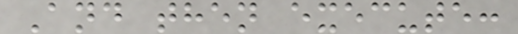And then execute:
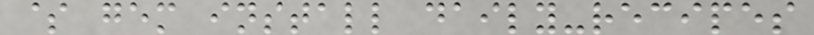$ gem install daily-recipes
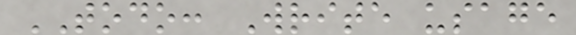TODO: Write usage
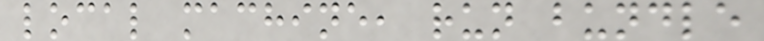local machine, run bundle
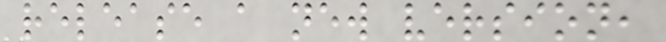release a new version,
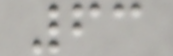63
